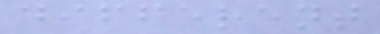different
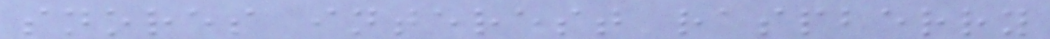snores interest raspberry
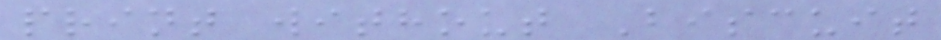print without Biscuit
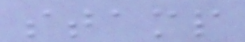stamp
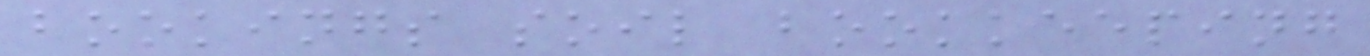bookings soil bookkeeping
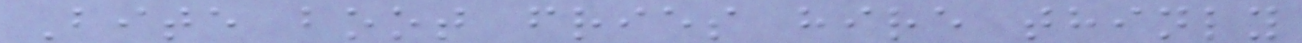Bite boot fries hire thinly
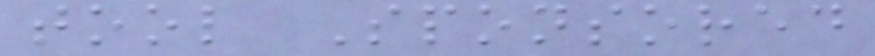tool Sponsored
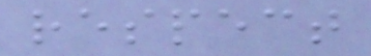respect
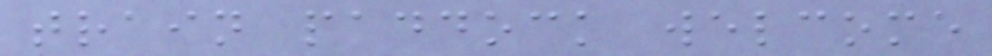train paddock welcome
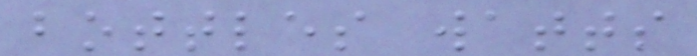bottles watts
